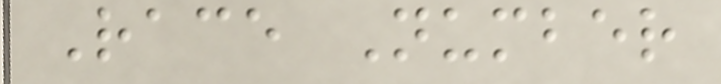Race Number
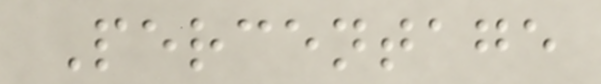Percentage
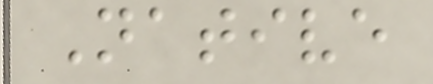Native
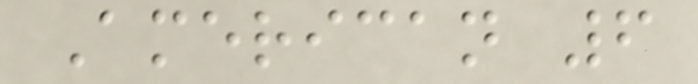American 6
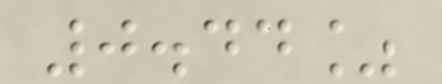0.44%
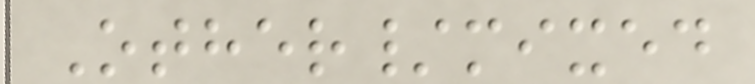Other/mixed
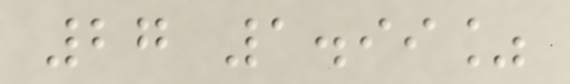27 1.99%
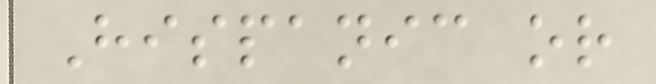Hispanic or
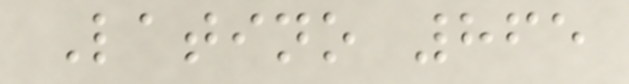Latino 865
